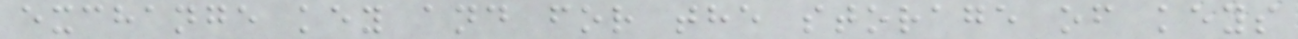exchange key and for the storage of keys
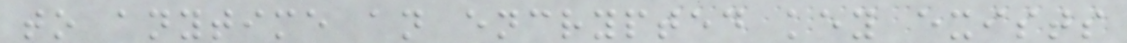to anytime an encrypted key exists
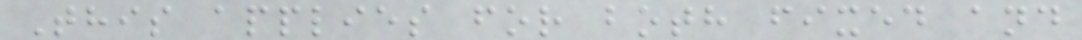This applies for both fixed and
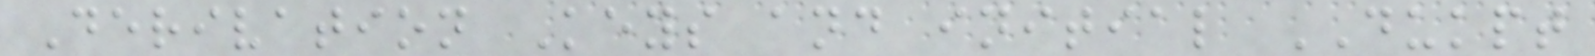Derivation Keys and initial DUKPT
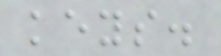keys.
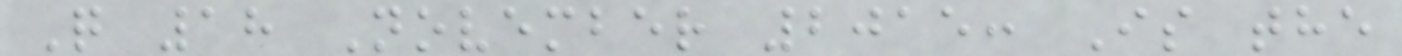Q 18 November 2015: Is the
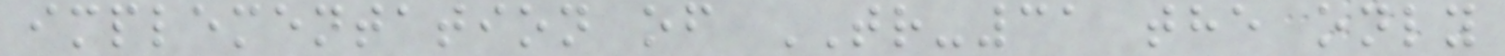implementation of TR-31 the only
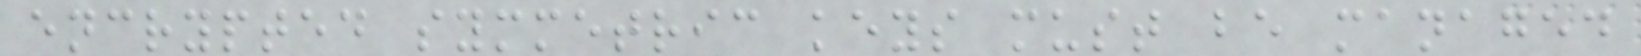encrypted symmetric keys must be managed
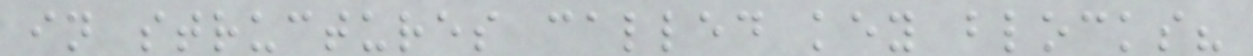in structures called key blocks?
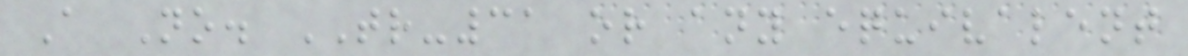A No. TR-31 or any equivalent
